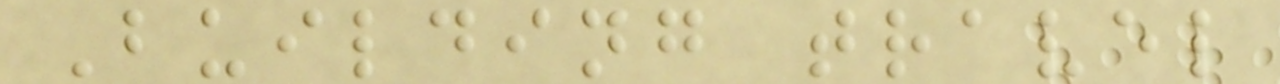Building travel
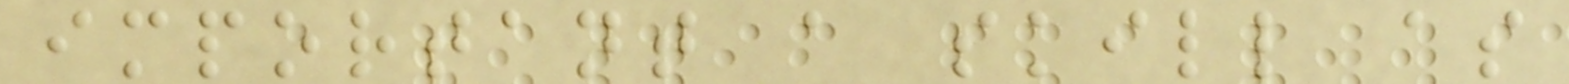important a skill as
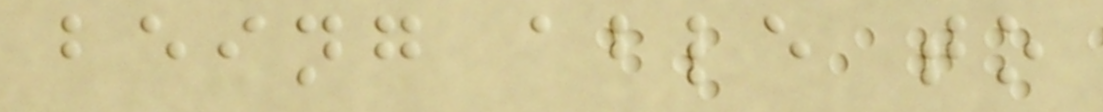being able to
